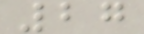27
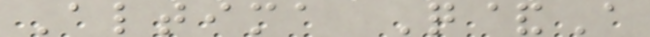Altima Q&A
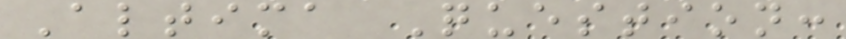Altima Question:
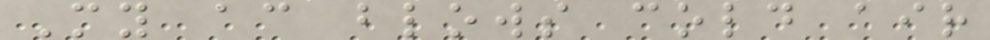My ac blows cold air
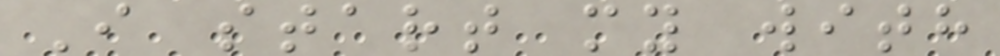I start my with
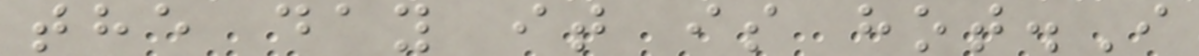the day it is hot.I
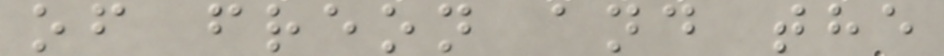of freon and the
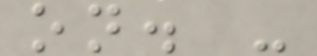on. -
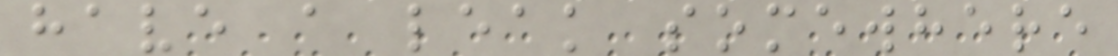have a leak somewhere
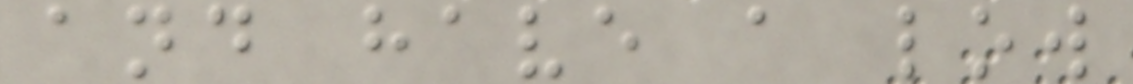and have a low
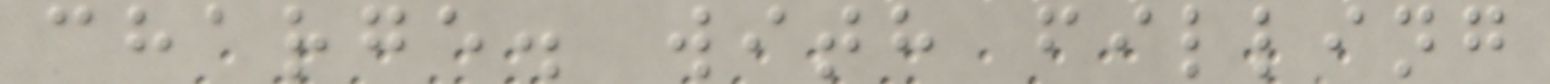charge. with filling
